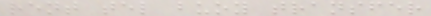rent tel buoy transfer
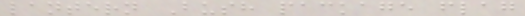lantern Bush package flag
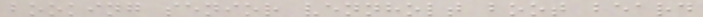booking senior vennholt boot beard
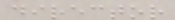director
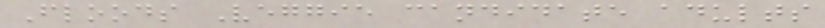Floods Veggie candidate adults
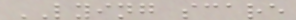LYING scare
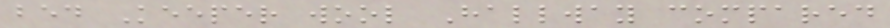bed Keeper wool Hallway compared
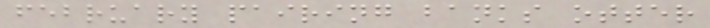february pairing banks otter
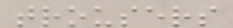trousers
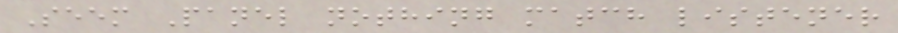Seem Panel nothing match listener
